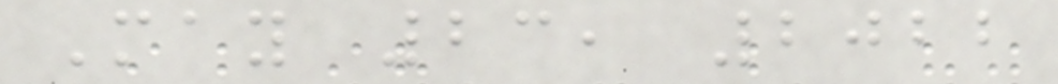May 23, 2022
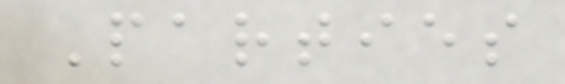Parties
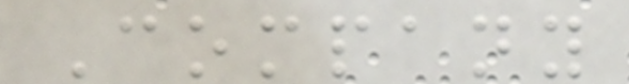Company
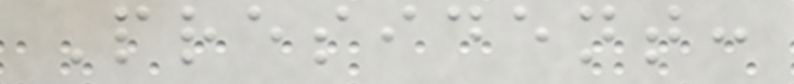President:
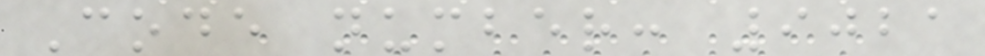Code number: 9021
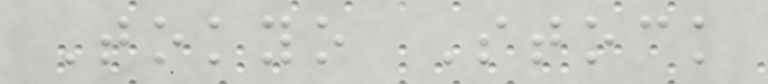Tokyo Stock
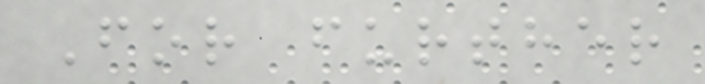For further
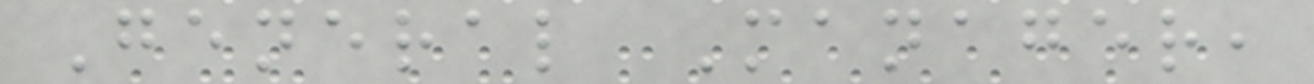General Manager,
